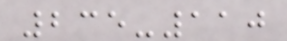235-110
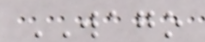WAGO
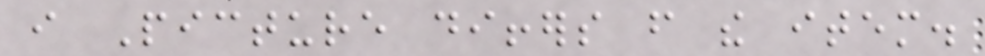i Picture differs from the item.
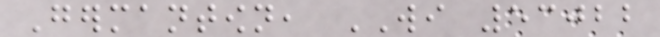Germantown, WI 53022
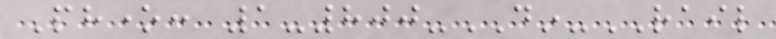Phone: 1-800-DIN-RAIL
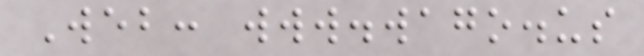Web: www.wago.us
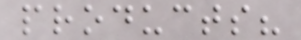products?
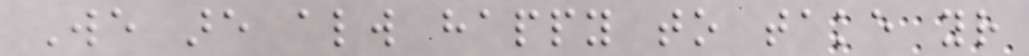We are always happy to take your
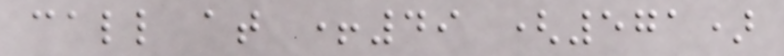call at +49 (571)
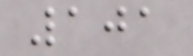101
